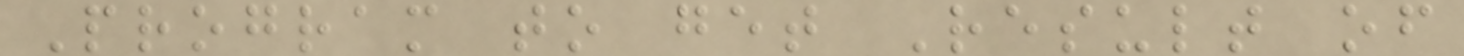Program to get Result of
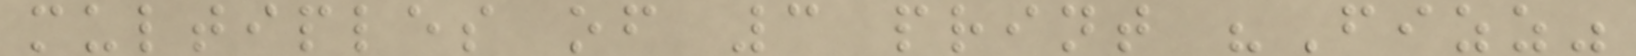multiples of 3 print "Fizz"
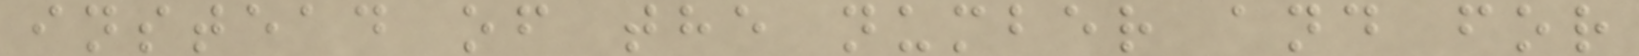instead of the number and for
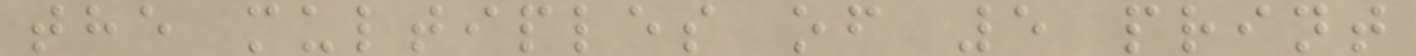the multiples of 5 print
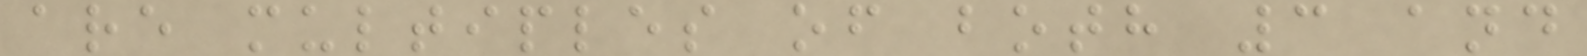are multiples of both 3 and
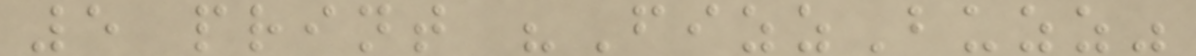5 print "FizzBuzz"
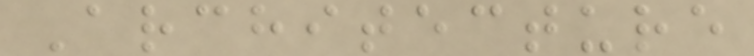Architecture
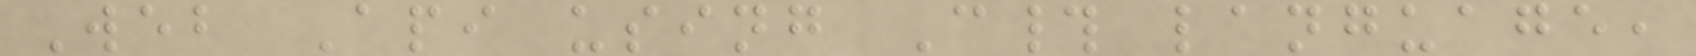Web Api using C# language,
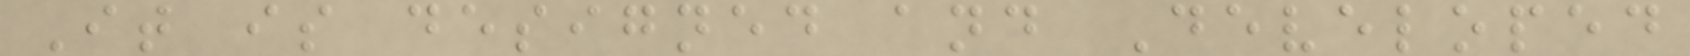It is designed and Developed
